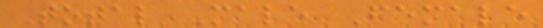Total Male Female
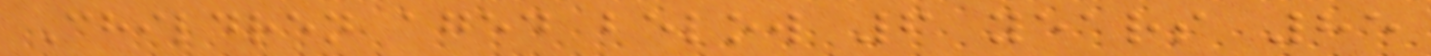Children aged below 6 years 85
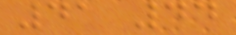41 44
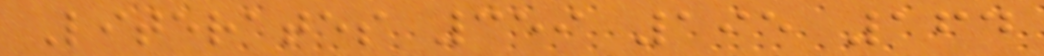Literates 359 195 164
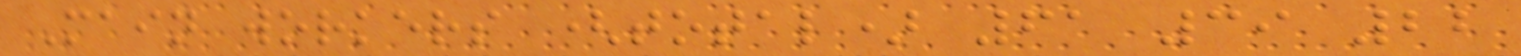Main workers (total) 61 39 22
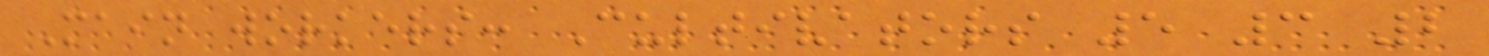Main workers: Cultivators 5 3 2
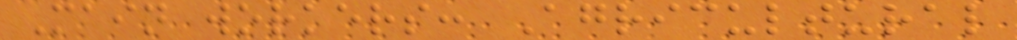Main workers: Agricultural
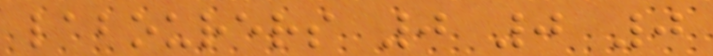labourers 0 0 0
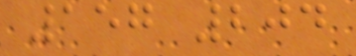157 204
